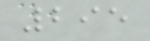295
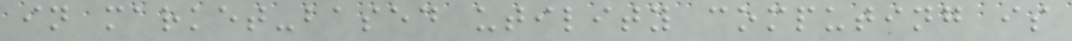in market-based utility computing is
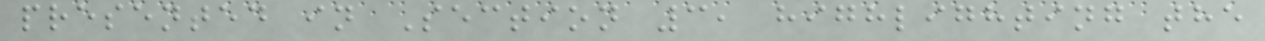presented in Section 3, highlighting the
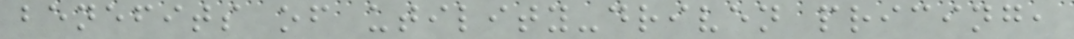benefits of utility-driven pricing,
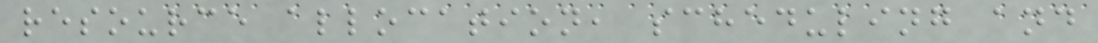resource allocation, scheduling and
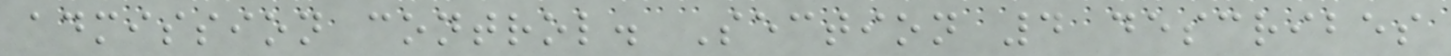admission control. Section 4 describes
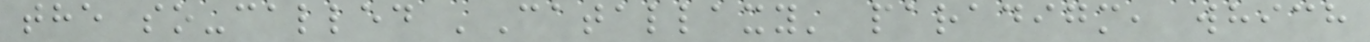the so-called 'Catallaxy' paradigm, which
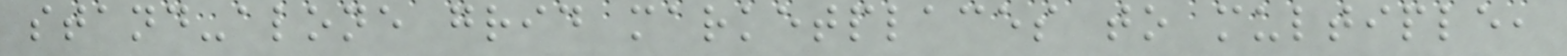stand-alone grid marketplaces to multiple,
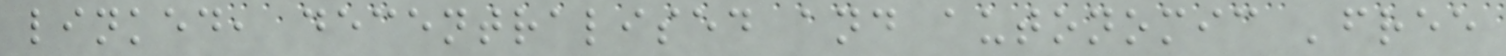linked, decentralised and autonomic 'free
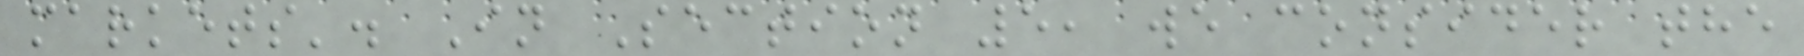markets'. In Section 5, we consider the
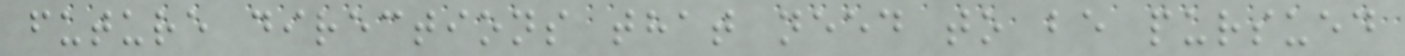future directions that need to be pursued
